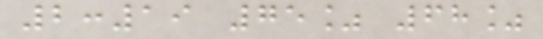2:19 75% 68%
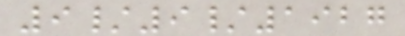9/9/1927
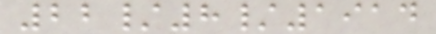22/8/1914
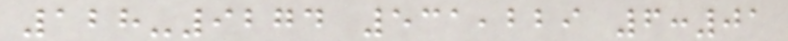128-9274 531,229 6:01
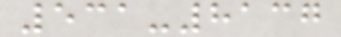531-8137
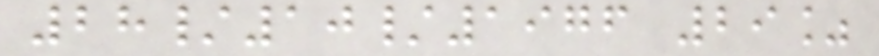28/10/1976 29%
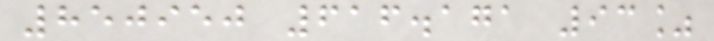850950 616.171 93%
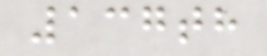137th
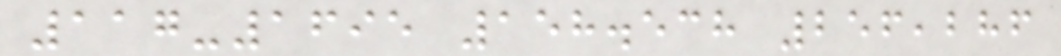117-1695 158.538 256,286
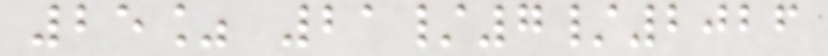25% 21/7/2026
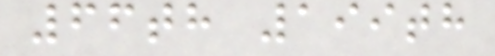66th 199th
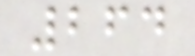264
